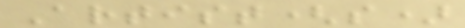Artist(s)
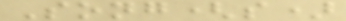Song(s)
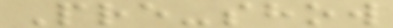Pre-show
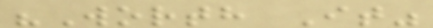"Worth It"
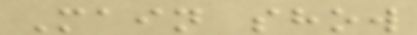Main show
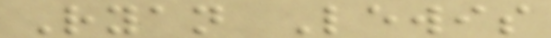Ryan Lewis
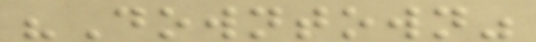"Downtown"
